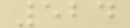524
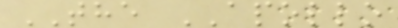THE APOLLO
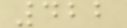422
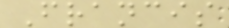Francis
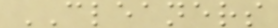CLEANERS
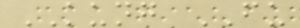KUNG FU
